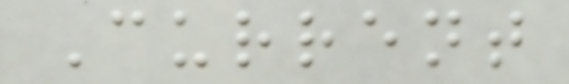Current
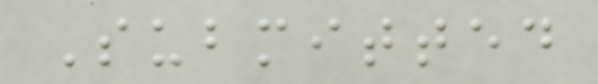Submitted
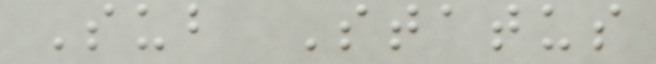Sub Status
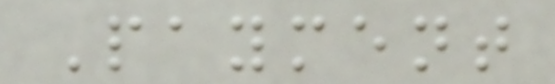Payment
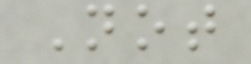Not
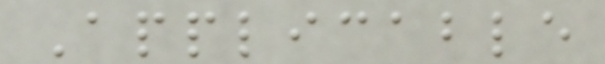Applicable
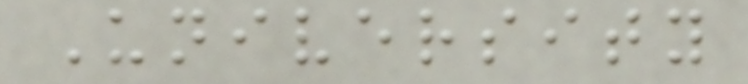University
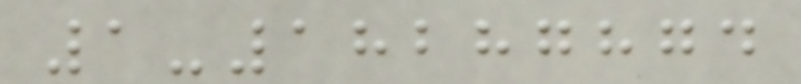1-18287874
